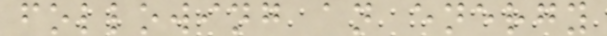following an energy
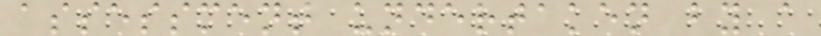assessment undertaken by a
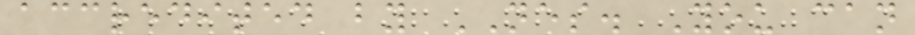accredited by NES. You can
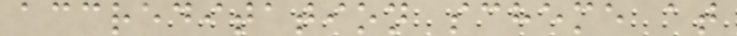accreditation scheme at
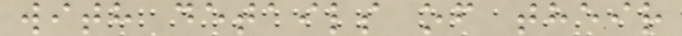with details of their
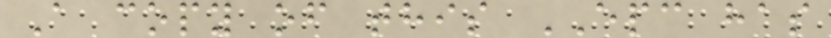A copy of this EPC has
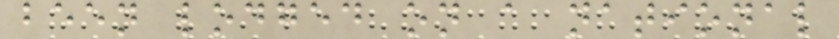been lodged on a national
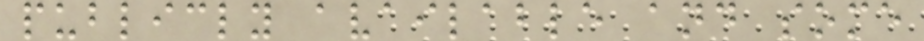publicly available and some
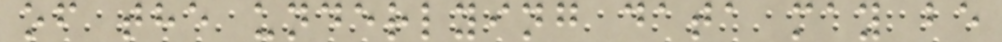of the underlying data may be
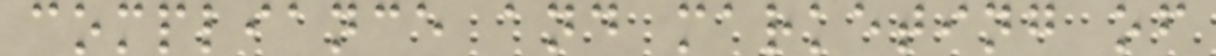compliance and marketing of
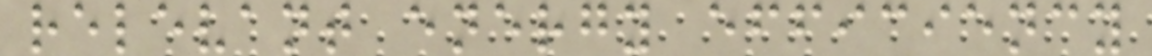relevant energy efficiency
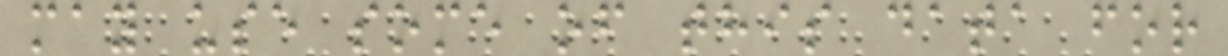may use some of this data for
